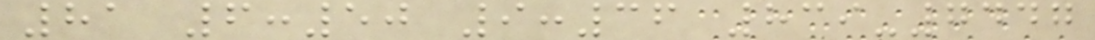81 6:50 9:36 839-7447
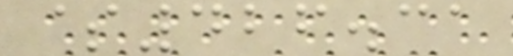$426.31
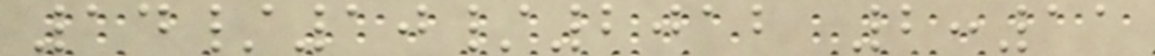14/10/2012 2:11
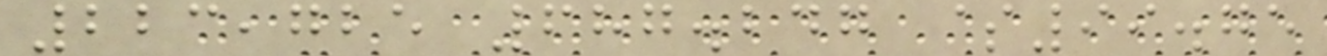223,725 687.247 $99.75
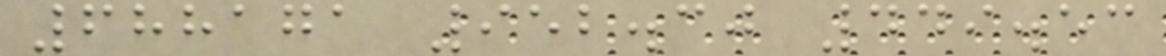688171 952.30 449.53
